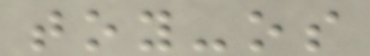toy-os
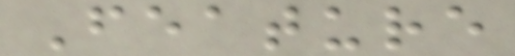Feature
